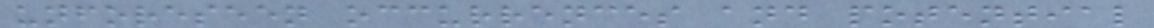unforeseen occurrences and potential
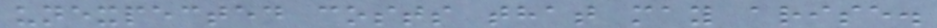unexpected costs that may arise.
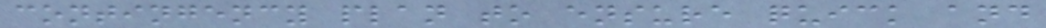contingency plan to ensure quick and
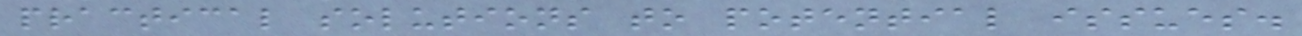practical solutions to potential issues.
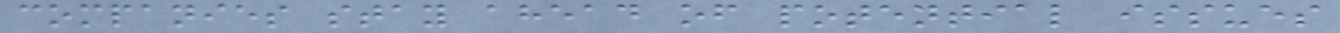companies stay ahead of potential issues
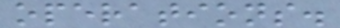operations.
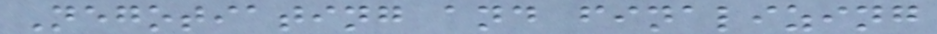Negotiating and finalizing
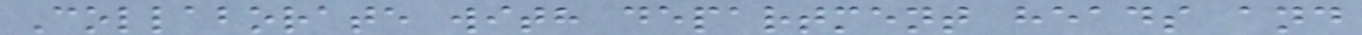Collaborate with department heads and
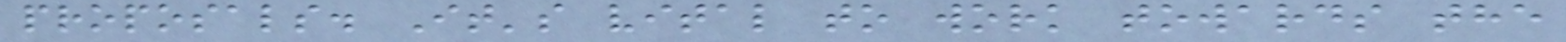proposals. It's vital to work towards the
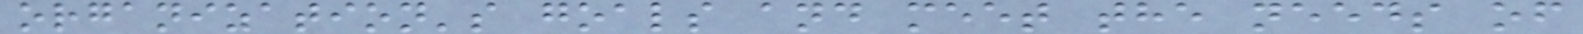organization's goals and meet the needs of
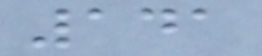141
